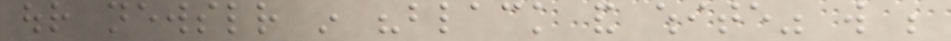our newsletter in "black and white" will be
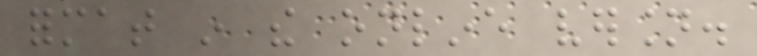format in the online version.
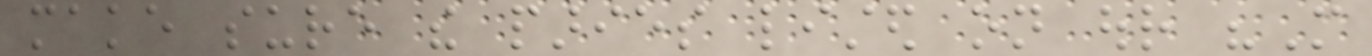make sure the paries listed on our "More
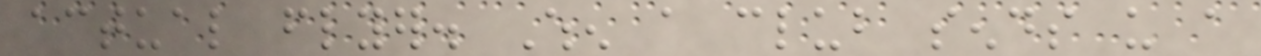actual flyer. When a club sends us a
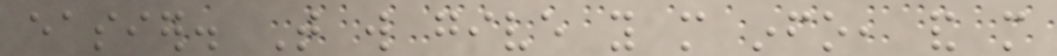easier. That will give you more info, and more
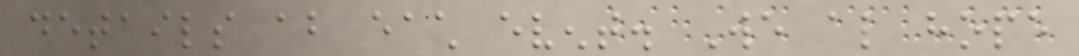details about each event. We also hope
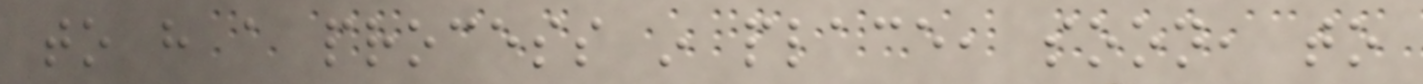to have a process in place, soon, to
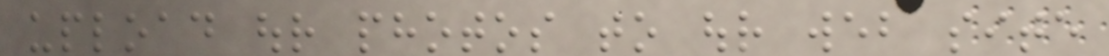upload our photos to our web site
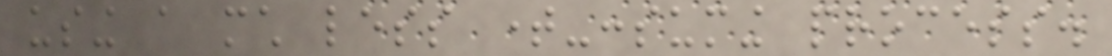using a much less time-consuming process.
